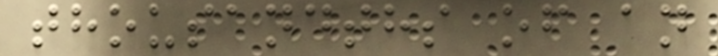thousandths of an
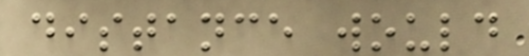distance would
